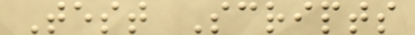Test Scripts
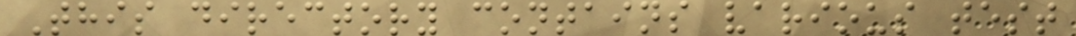This directory contains various test
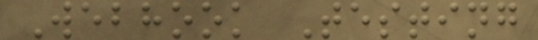Webhook Testing
